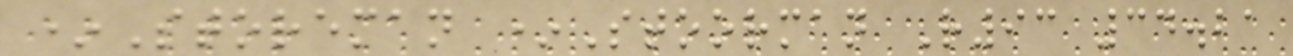*Storeman *Stoorman R93 34.21
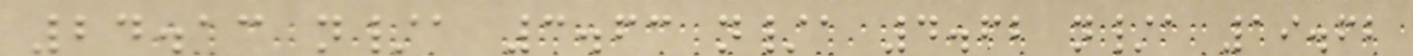24.13 n/a 3.63 n/a 4.62 n/a 19.62
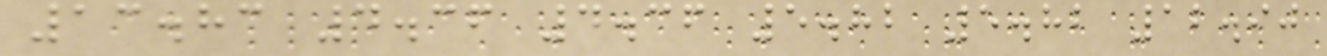13.83 4.36 4.36 5.82 5.82 12.90
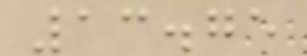13.75
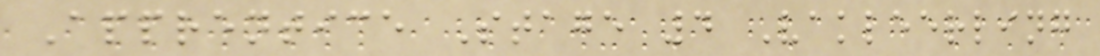Apprentice Stage 4 Vakleerling
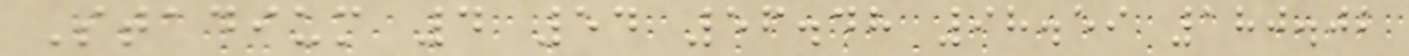Stadium 4 54 56.48 98.59 180.02
